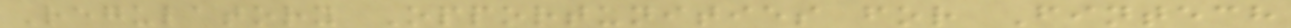Regulatory Opportunities for Fintech
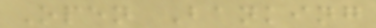Open Banking
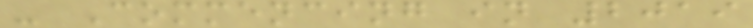- Commencing in 2019
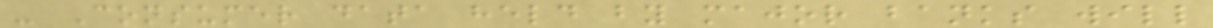- Consumer data held by major banks will
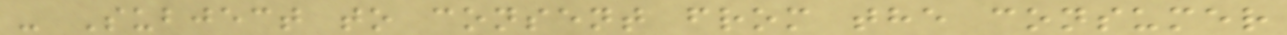- Subject to consent from the consumer
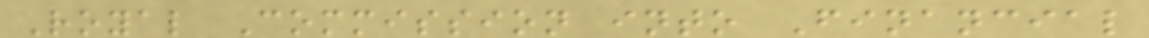Royal Commission into Financial
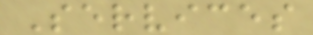Services
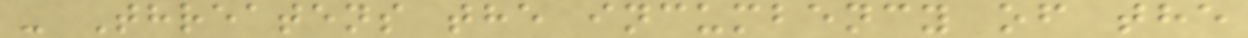- Threatens the incumbency of the
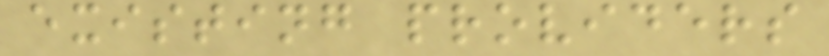existing providers
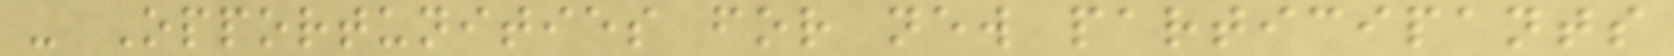- Opportunities for new participants
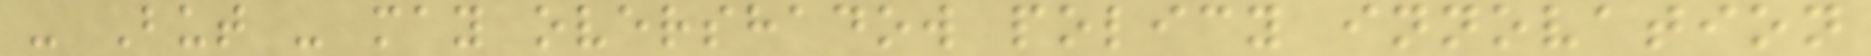- But - may overshadow policy innovation
